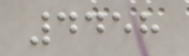4458
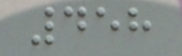458
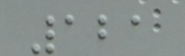121
